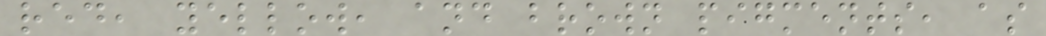red, yellow, and brown pigments, as
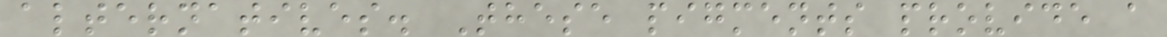alternatives. These pigments provide a
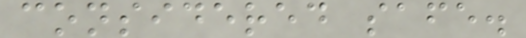considered safe.
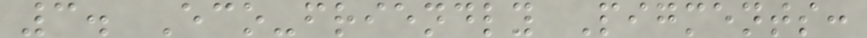3. Eco-friendly Pigments:
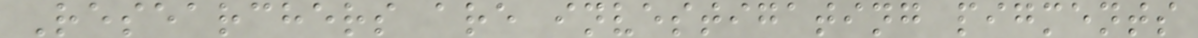Researchers are investigating pigments
